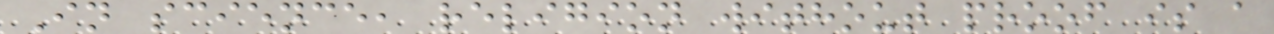In science, religion without proof is a
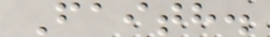Faith.
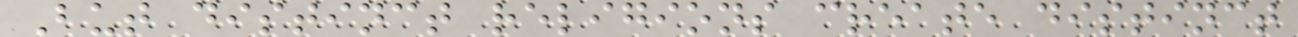But distinct religions create distinct
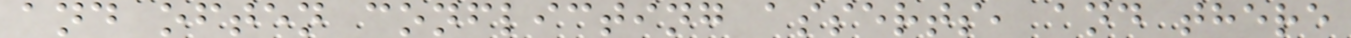and often conflicting asserts, and there
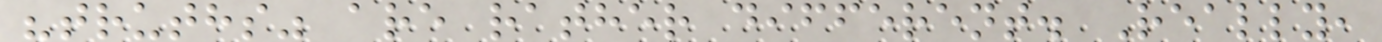"truths" are rather different. Really,
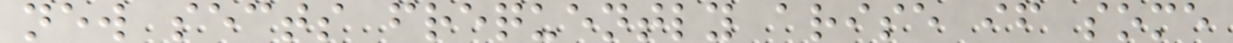new sects frequently arise if some
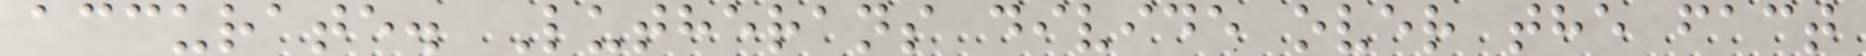accurate. Lutherans divide over the fact
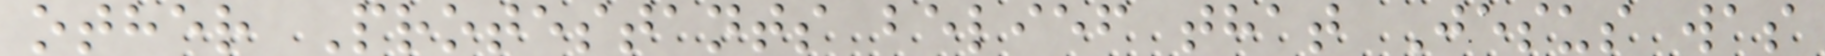other Protestants belief that Jesus was
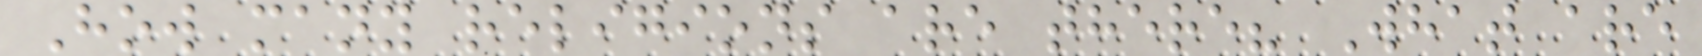How many religions are there? What are
